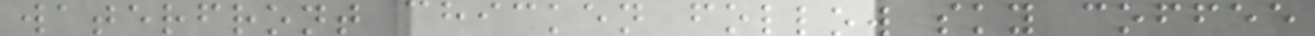waterfront chicken follow sky coffee
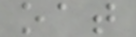oat
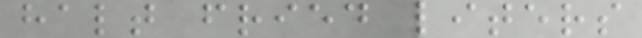halt fried liters
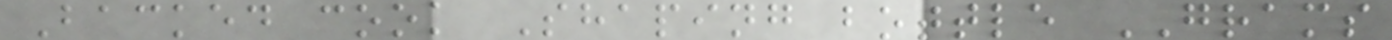Backed cook Shaping bottle GRAMS
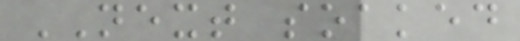NEXT soaked
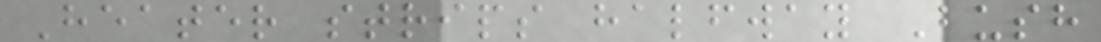Heater strips halfway Bush
